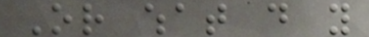Or what do you
